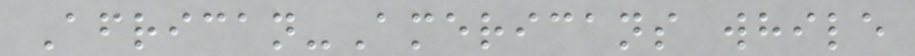African-Americans while
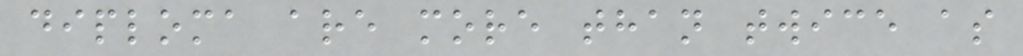diploma are more than twice as
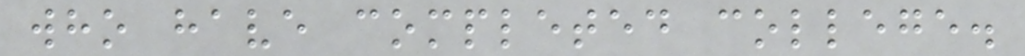who have completed college.
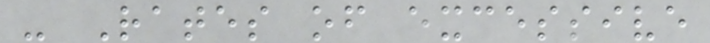- Rates of excessive
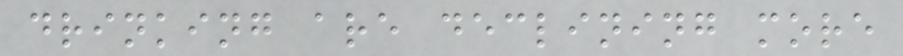drinking are declining more
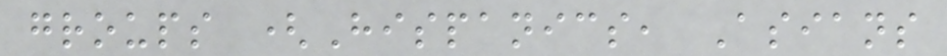groups (Hispanics, Asians
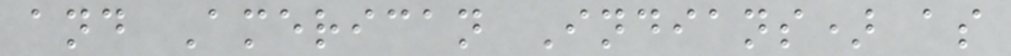and American Indians) as
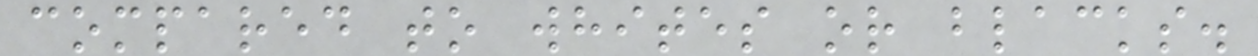compared to whites or blacks.
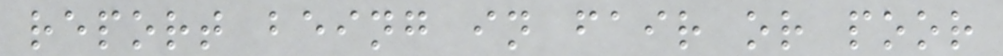report being in fair or poor
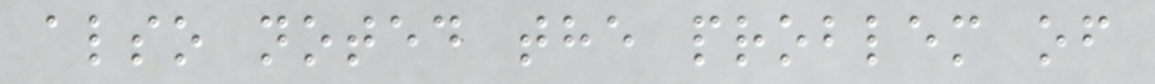also noted the problem of
